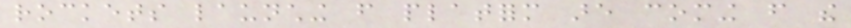rockets launching from platform are coming from the
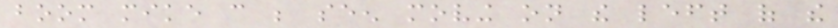boom mike can be seen moving on the left of the
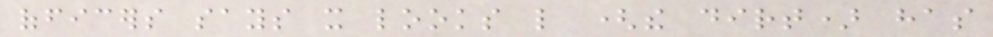officers says it looks like (the dirt) has
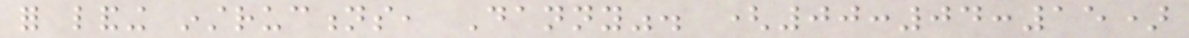for landing instructions, Danny". (00:04:15)
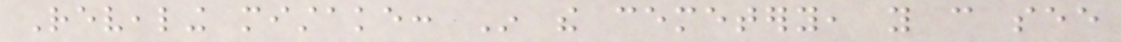Revealing mistake: In the cemetery, you can see
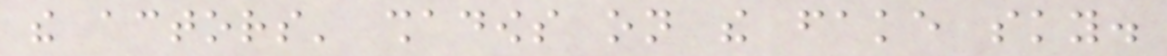the actors' shadows on the fake sky.
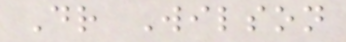Dr Wilson
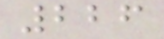226
